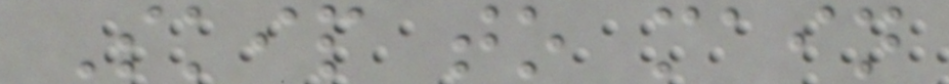Skip to main
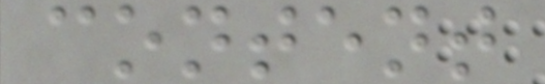content
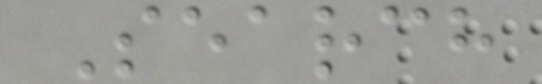Search
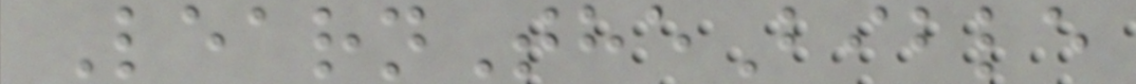LearnTheBible
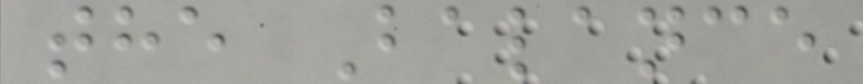the Balance
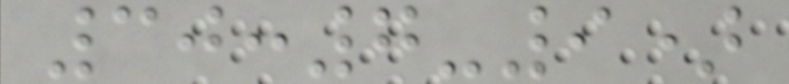30:7-9)
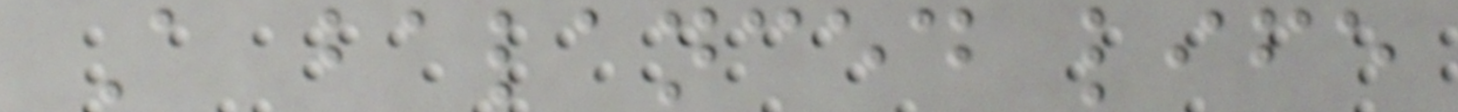A balanced life
